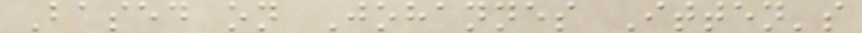Based on Johannes Itten's
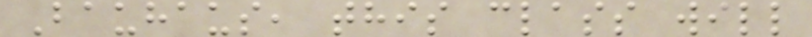Bauhaus, this class will
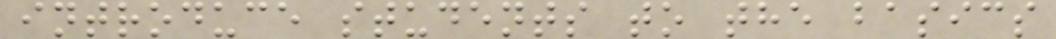introduce students to the basics
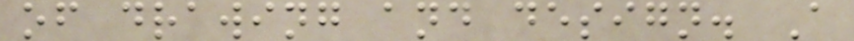of drawing and design. A
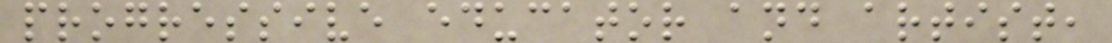progressive educator and artist,
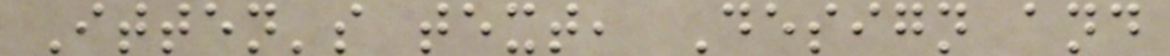Itten's text, Design and
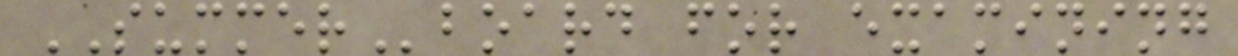SUMMERboard for examining
